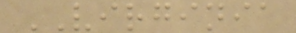VIRGINIA
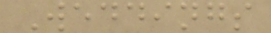Weddings
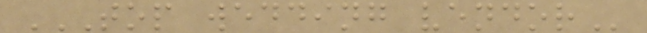TOP WEDDING VENDOR
